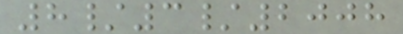8/3/2008
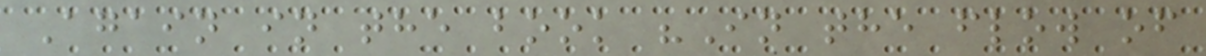Again in the book "In the flow of
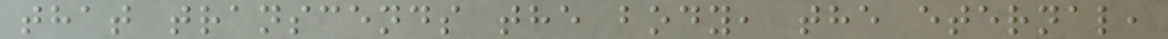that transcends the body, the eternal,
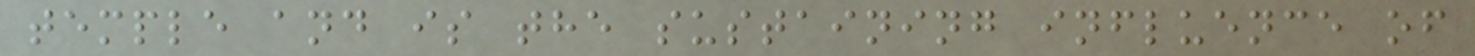temple and is the sustaining influence of
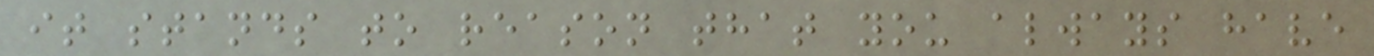it stands to reason that you always have
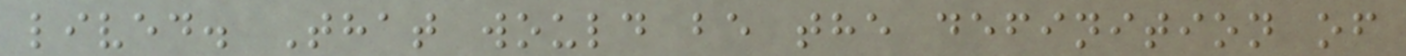lived. That would be the definition of
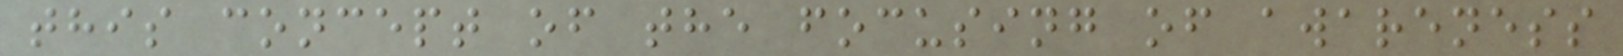this concept of the focusing of awareness
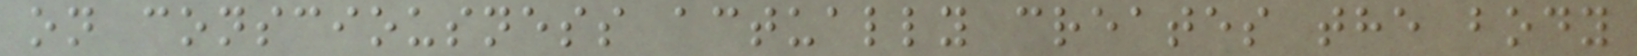on consciousness actually creates the body
